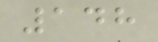148
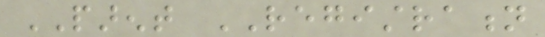PARENT REGISTRATION
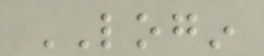LOGIN
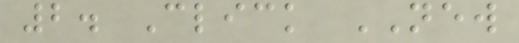2. Click NEW
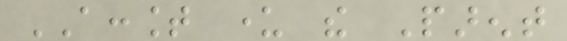ACCOUNT under the Parent
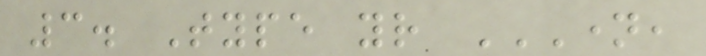3. Type your NAME,
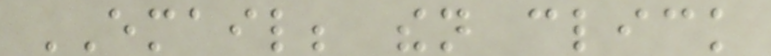EMAIL; then click
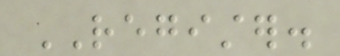REGISTER.
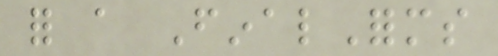for a FinalForms
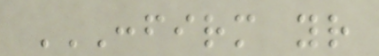CONFIRM YOUR
